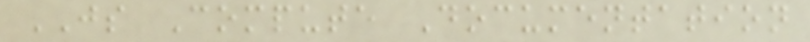JS Compute Documentation
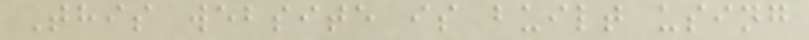This website is built using
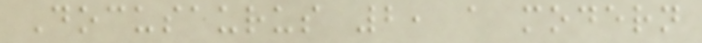Docusaurus 2, a modern
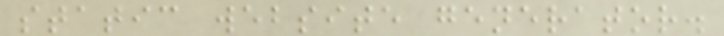static website generator.
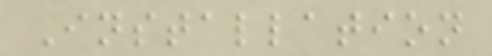Installation
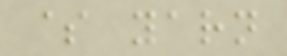$ yarn
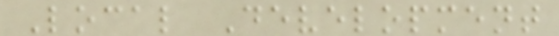Local Development
